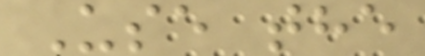Use the
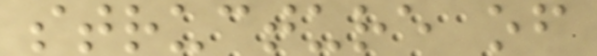structure of
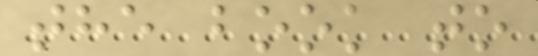the book to
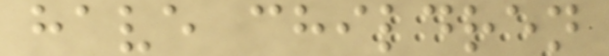have children
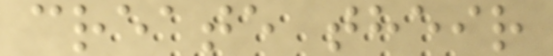create their
